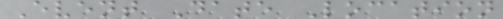Event Date Location
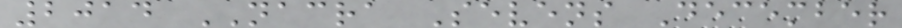2014 NACRA Sevens December
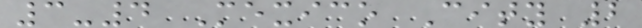3-4 Mexico City 2
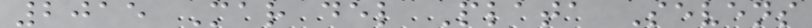2015 Mar del Plata Sevens
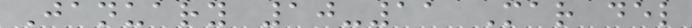January 10-11 Mar del
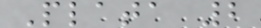Plata 2
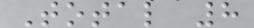Total 8
